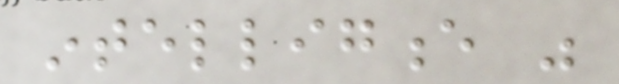intelligence was
